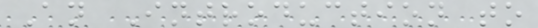An Introduction to
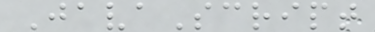JavaScript
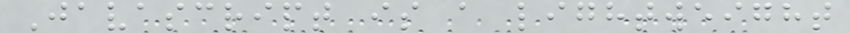Javascript is a lightweight
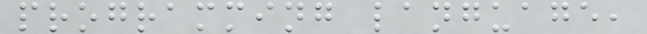programming language,
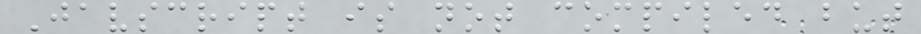Javscript is not compiled but
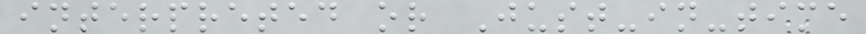interpreted or Just-in-time
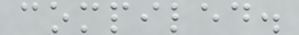compiled.
